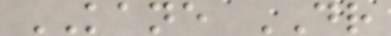KANE DR
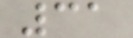31
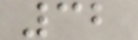32
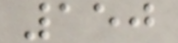150
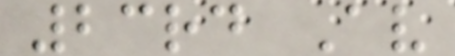23rd Av
